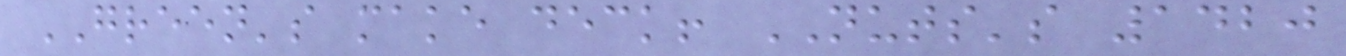GREEN's make deck! NUTS's 1420
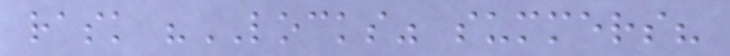rask "LOCKS" summers?
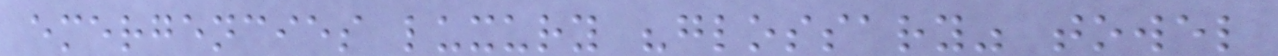emergencies luxury "glossary" towel
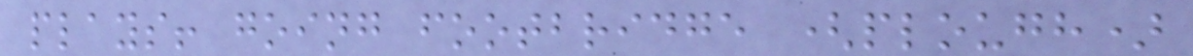plays! going footbridge (plough)
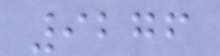9276
